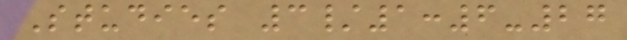Studies 3/1:6-27
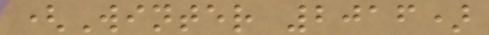(Winter 2016)
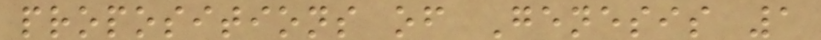propositions of Genesis 1
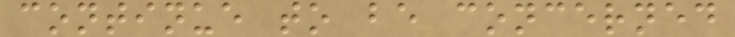continue to be concerned
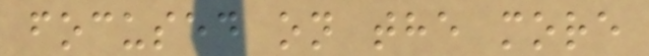focused on the more
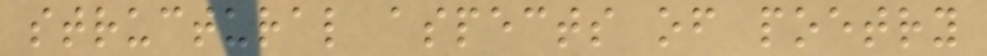structural aspects of poetry
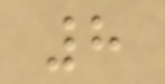8
